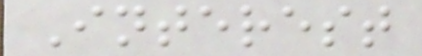Interest
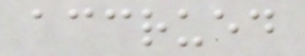accrued
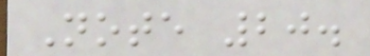Note 20.
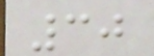30
